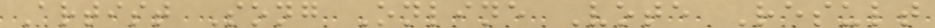Artist Song Online Vote Result
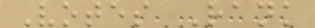Votes Rank
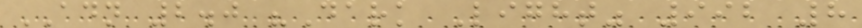ADN 2.0 "Dark Light" 992 8
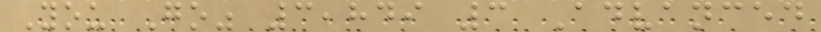You Go" 3,849 3 Advanced
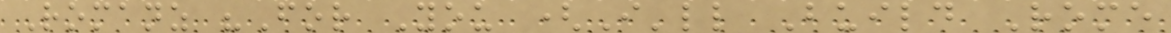Romanz "For You (I'll Build Rome
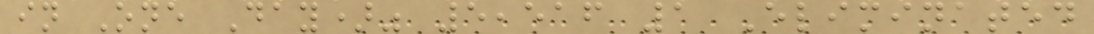in One Day)" 5,516 1 Eliminated
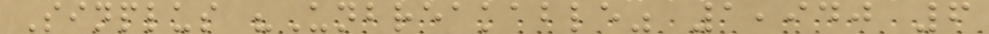Sinplus "Unbreakable" 1,940 6
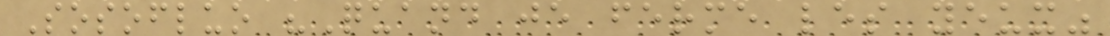Sosofluo "Quand je ferme les yeux"
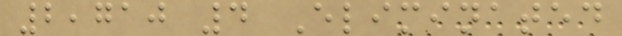2,710 4 Eliminated
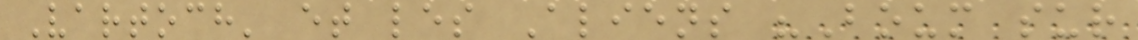Vartoch' et les Aliens "Boum sur
